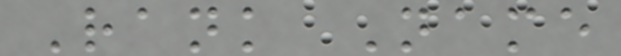Rank Name
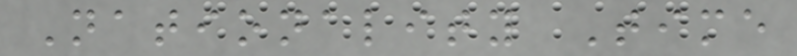Nationality Time
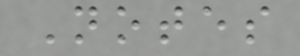Notes
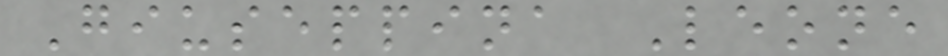Giuseppina Leone
